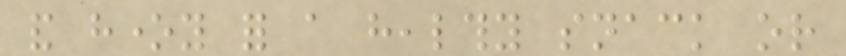and honey for a healthy snack or
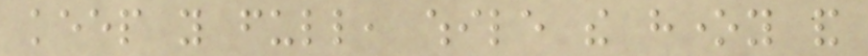keep you full, while the honey and
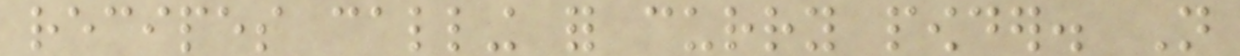recipes calling for curry powder. Not
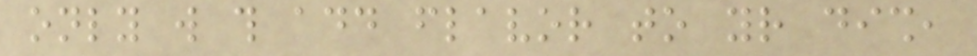only will this add flavor to your dish,
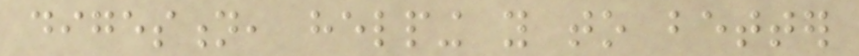digestion, helping you to better
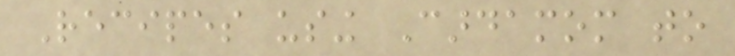Recipes using Cardamom to
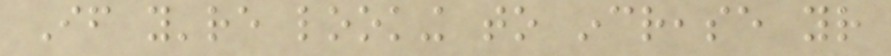If you're looking to increase your
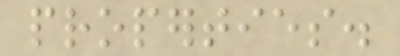properties.
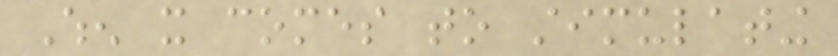When it comes to stimulating
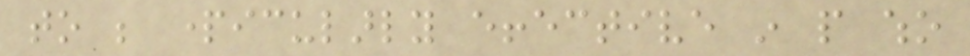to be particularly effective in people who
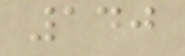140
